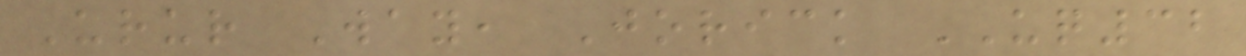Urur Way, Jorick UQ32
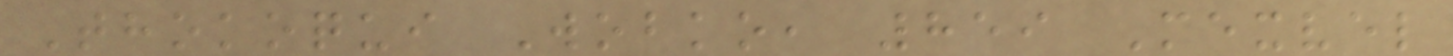Thokoqui Wobko, 859 Mexvel
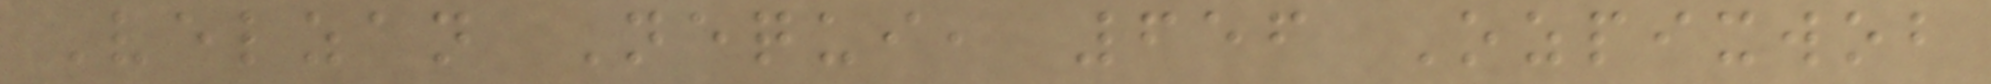Velzan Nequi, 656 Ozpixwob
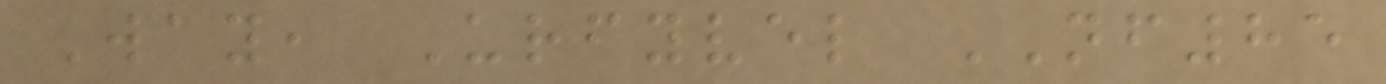Way, Urfyvel NF85
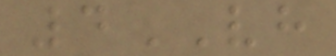4VH
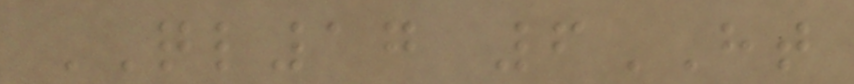QL17 6HT
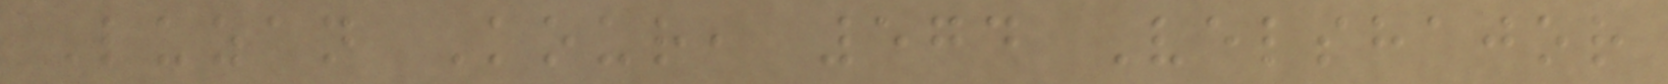Luzan Kour, 574 Velshajor
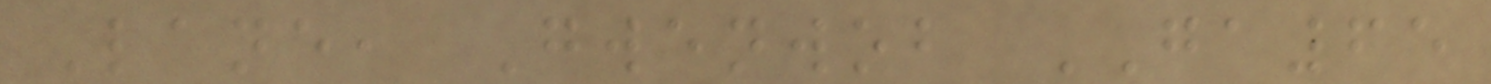Lane, Gwenwob GA65
